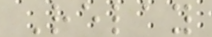Relay
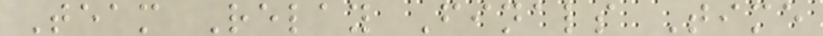Team Relay Finals Time
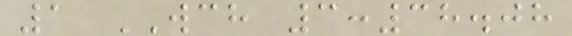1 WCH 3:38.08
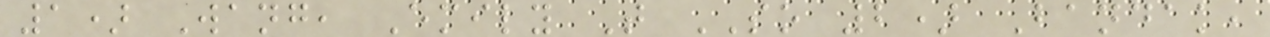1) Wang, Emily T SO 2) Bandak,
